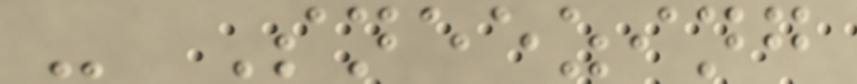- Sneezing
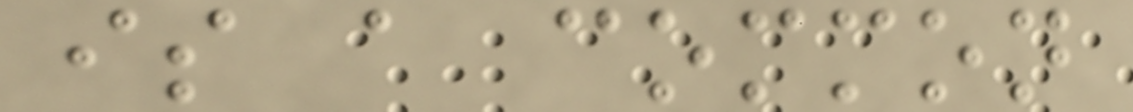is a common
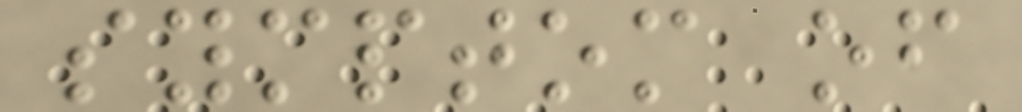symptom of
